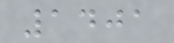1401
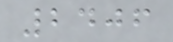2406
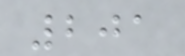201
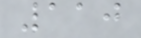110
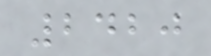2420
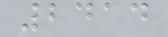2414
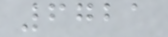6721
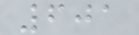601
